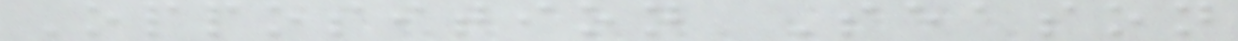Opposition Season
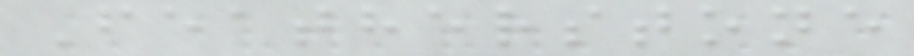Featherstone
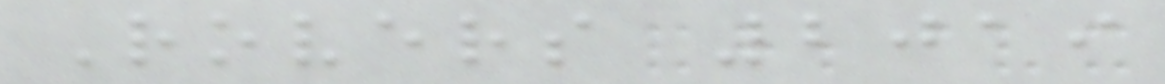Rovers 2019
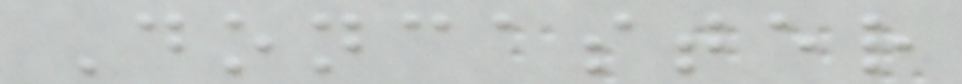Doncaster
